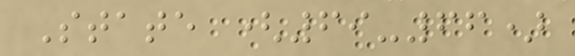State (69-66)
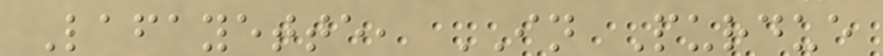Lafayette, IN Purdue
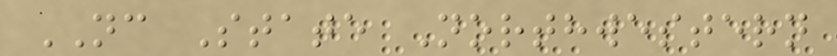NC State Northwestern
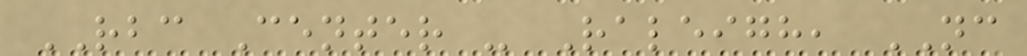RBC Center - Raleigh, NC
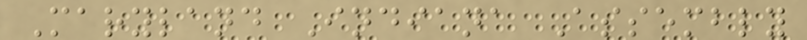Maryland Indiana Assembly
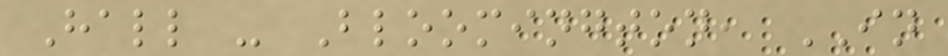Hall - Bloomington, IN
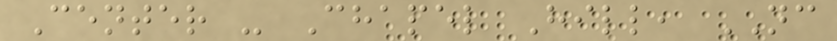Center - Chapel Hill, NC
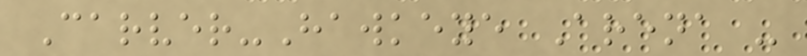Carver-Hawkeye Arena -
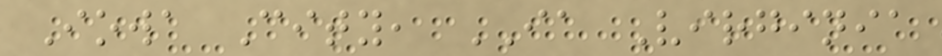Iowa City, IA Virginia
